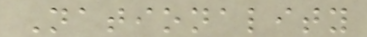Nationality
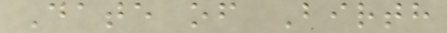Date of Birth
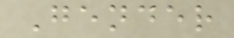Gender
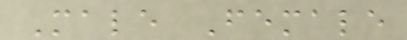Male Female
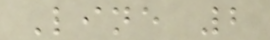Line 2
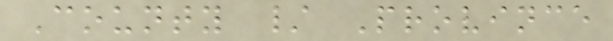County / Province
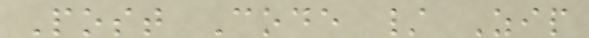Post Code / Zip
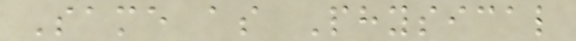Same as Physical
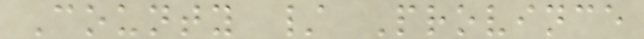County / Province
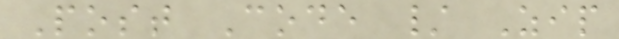Post Code / Zip
